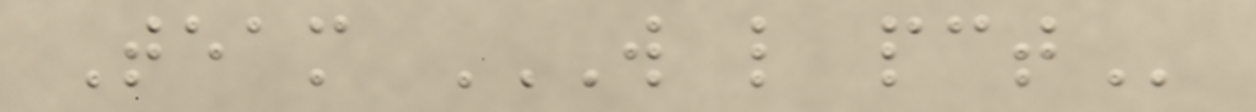Team W L PCT
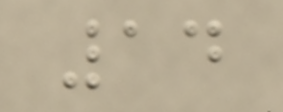14
